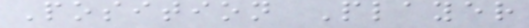Position Player
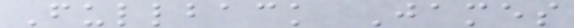Fullback James
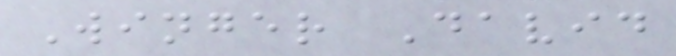Winger David
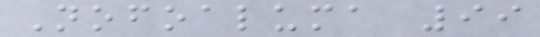Nofoaluma 99
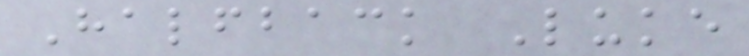Halfback Luke
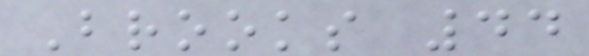Brooks 44
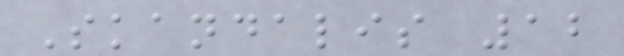Skandalis 12
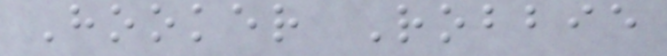Hooker Robbie
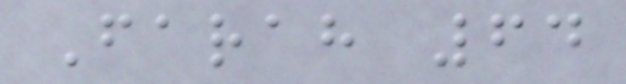Farah 64
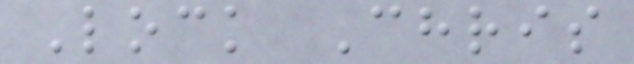Lock Chris
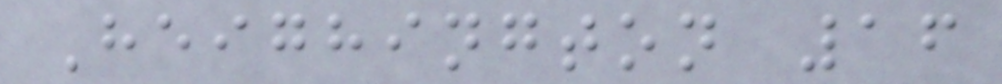Heighington 16
